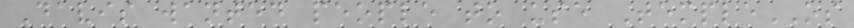Davis wanted people to use TempleOS
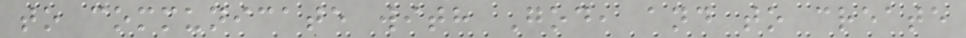to communicate with God, and to create
